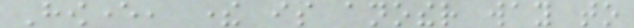However, there is another way to
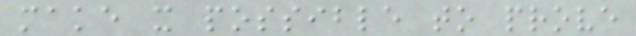make it possible to prove
